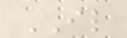IL
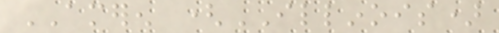AMEREN (ILLINOIS)
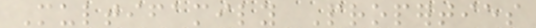Multifamily Properties
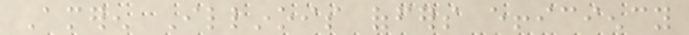Ameren Illinois offers efficiency
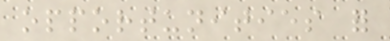opportunities for
